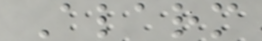Alarm
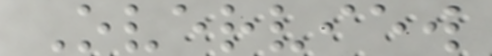Overview
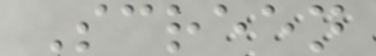Screen
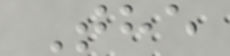The
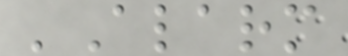'Alarm
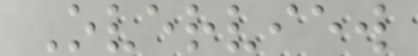Overview
